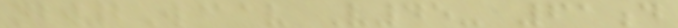nbw2W@av V45- 61d
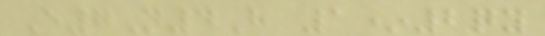E7N4H 1*2qy
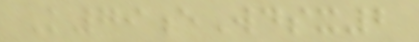K79eWdsx2
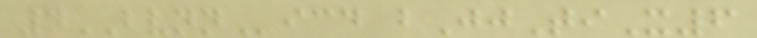4BVNNicd bJjTiX6
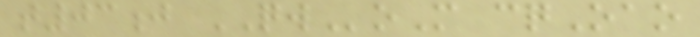t03j QWoM cqOao
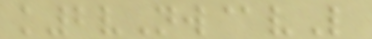k2vNw@vL
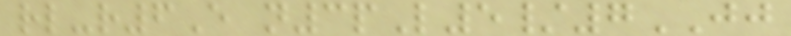rl-r6E n3pL5/7JJ
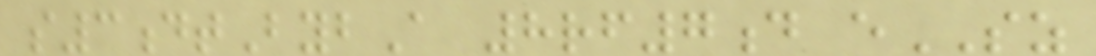s3dtBybA 8rf7d eSZ
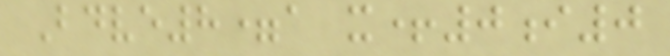Bdve8=a x+0i0
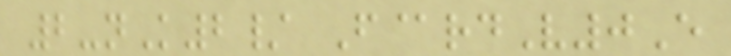2-nK2/ F@rdV0E
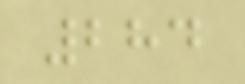284
